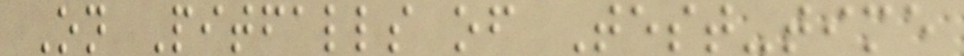On Pitfalls of Test-time
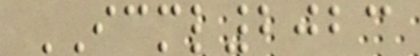ICML2023
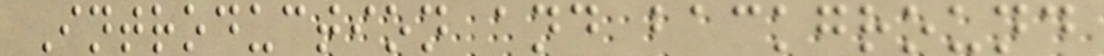Introduction and background
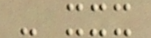- xxx
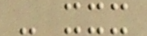- xxx
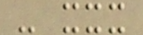- xxx
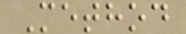Method
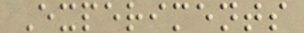Experiments
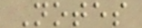Notes
